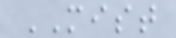MIST
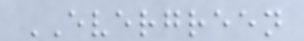EVERGREEN
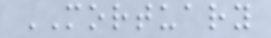MORTUARY
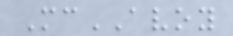McAVOY
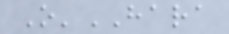O'HARA
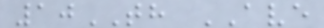10TH AVE
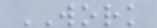WORK
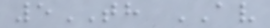5TH AV
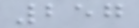257
